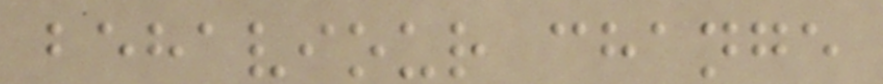behaviour change
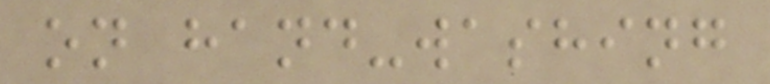on hand-washing
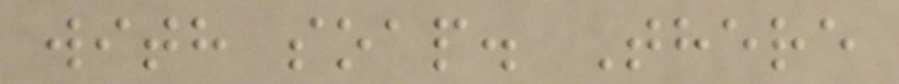with soap. There
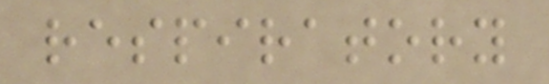respiratory
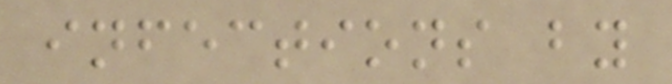infections by
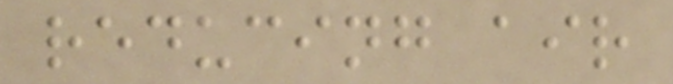reducing air
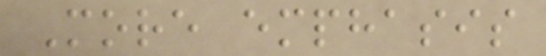More emphasis
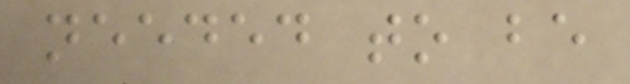needed to be
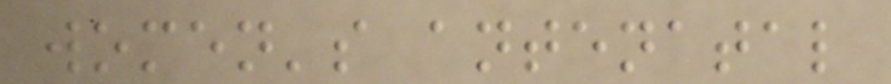women's antenatal
